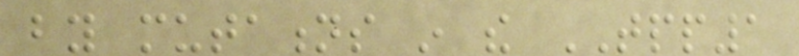by mutations in the TPP1
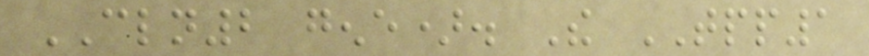CLN2 gene). The TPP1
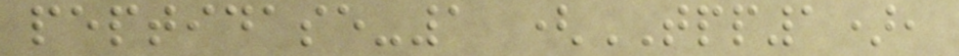peptidase-1 (TPP1),
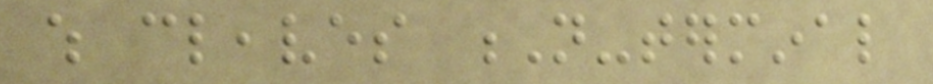which cleaves N-terminal
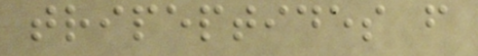tripeptides from
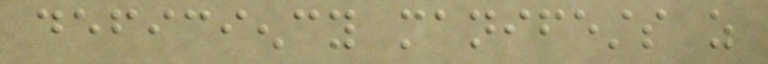deficiency manifests as
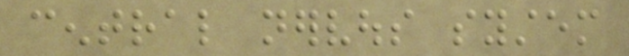central nervous system
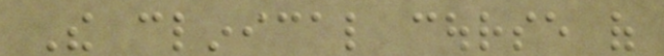The clinical course of
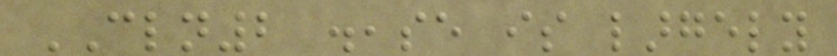CLN2 disease is largely
